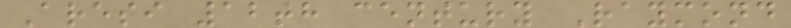Aresi 12th century Raymond
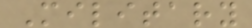Military
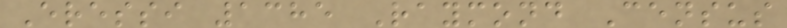Eressi 1385 Raymond Census
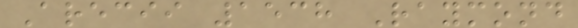Arecii 1538 Raymond
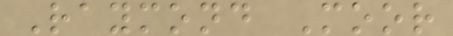Raymond Moor
